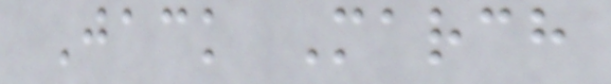Jack March
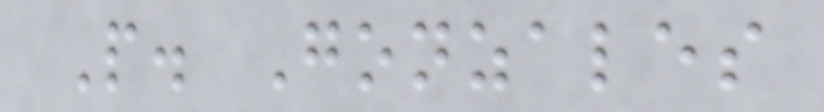P. Gonzales
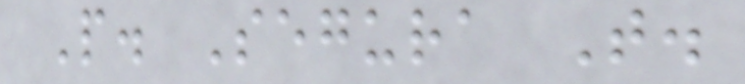P. Segura T.
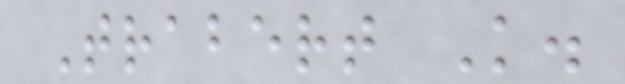Trabert K.
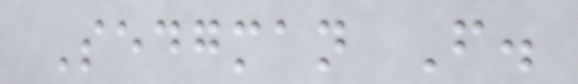Sedgman F.
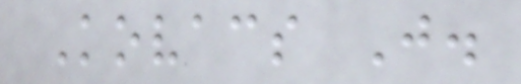Kovacs J.
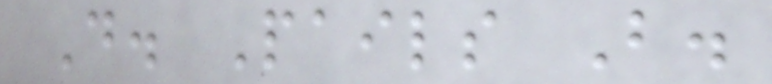D. Pails B.
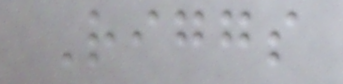Riggs
